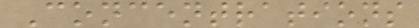Concentrations
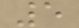5
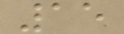15
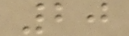20
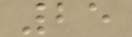25
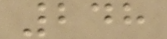248
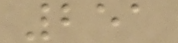251
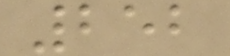252
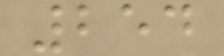254
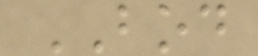BOD
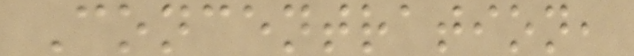Concentration,
